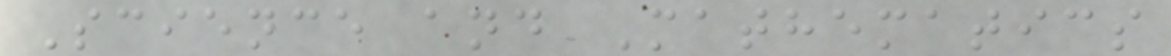Science and Mathematics
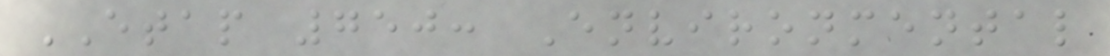ETAP 750: Environmental
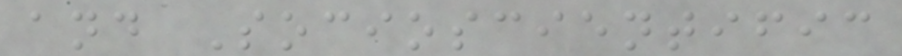and Socioscientific
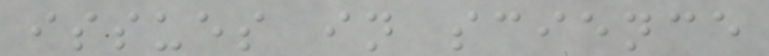issues in science
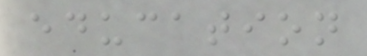education
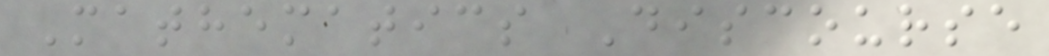Mathematics Discourse
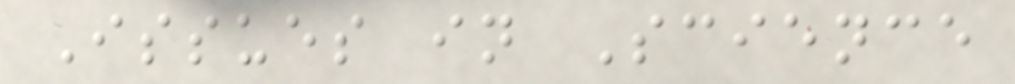Issues in Science
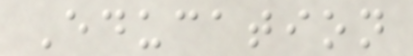Education
